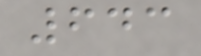643
